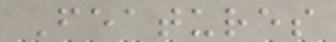Features
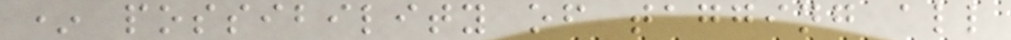* possibility of tagging all
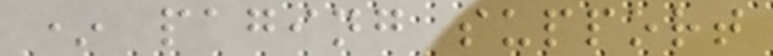* paging support
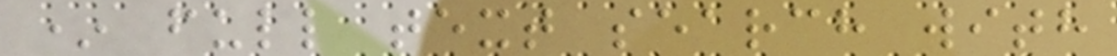* full text search with
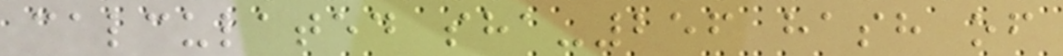calculated sha-256 hash of
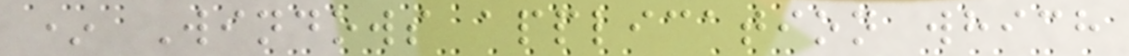* Windows application which
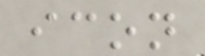icon
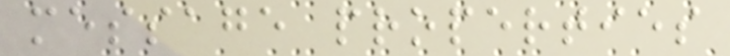message properties
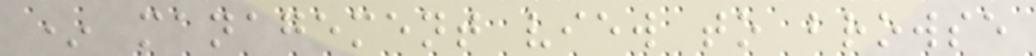* management view to browse
